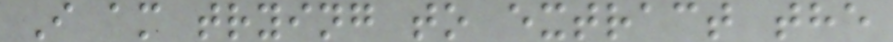I am trying to extract the
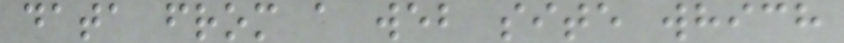data from a web site which
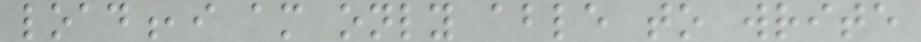load,i am only able to write
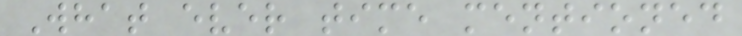What ever time mentioned
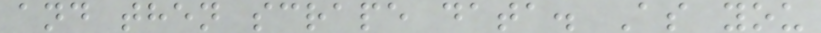and then scrape data. As you
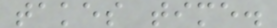takes time.
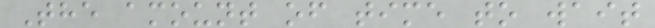The amount of time to wait
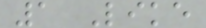1 Like
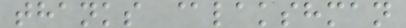thanks @lakshman
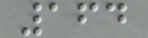164
